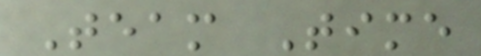Team Time
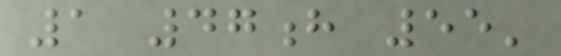1 47h 55'
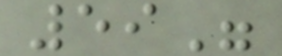59"
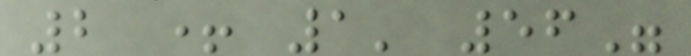2 + 1' 56"
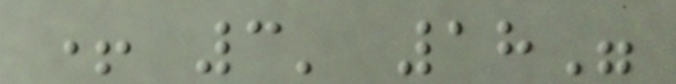+ 3' 18"
